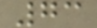73
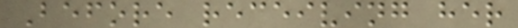Before receiving her
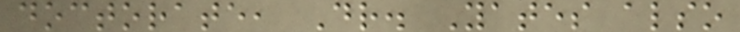doctorate, Dr. Yates also
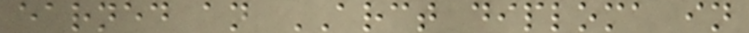earned an ARCT diploma in
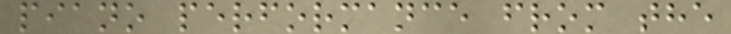piano performance from the
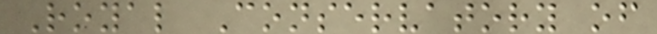Royal Conservatory of
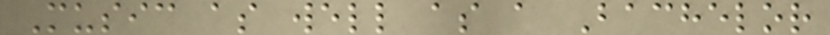Music as well as a Bachelor
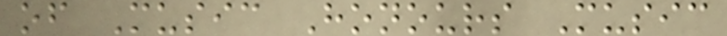of Music Honours Music
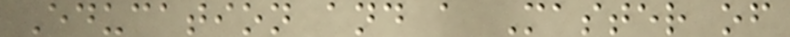Education and a Master of
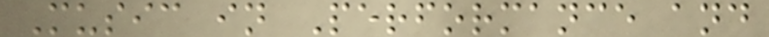Music in Performance and
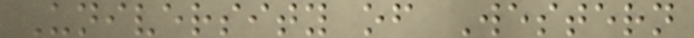University of Western
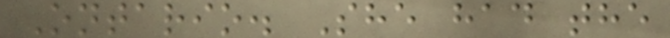Ontario. She had the
